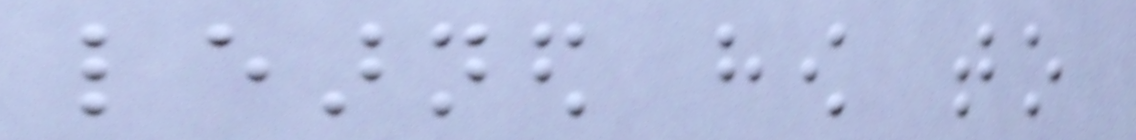learned how to
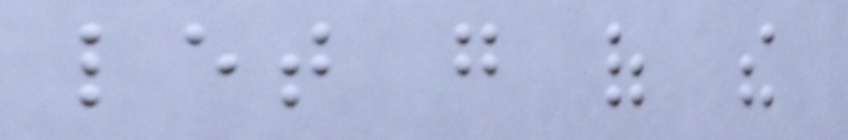let go of the
